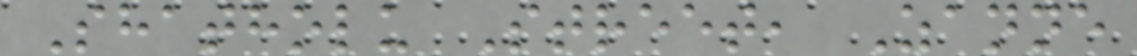Shatholu Street, Zanne
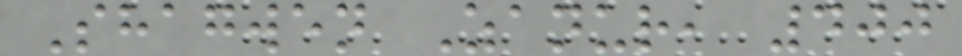Shagwen Zanur, 400
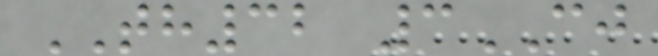TH32 3CJ
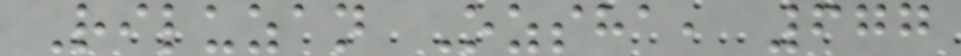Riluzan Ozsha, 677
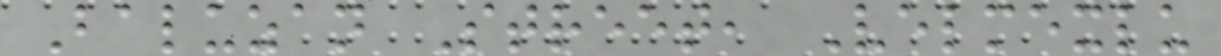Baluzan Street, Velmexlu
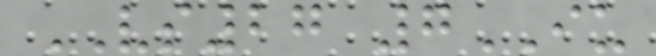VS27 7IU
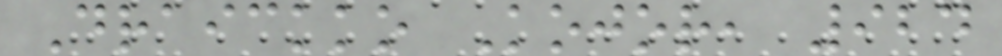Draickko Kojor, 924
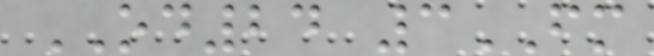OD24 3FM
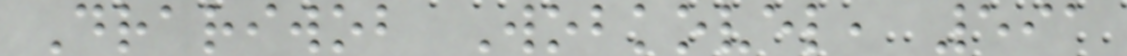Drariwob Wobkovel, 591
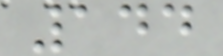144
